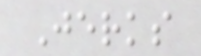Jerks
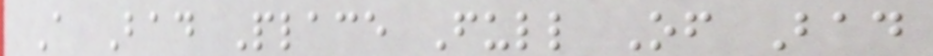A Bad Place Full Of Bad
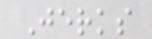Jerks
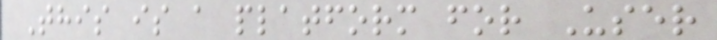This is a platform for User
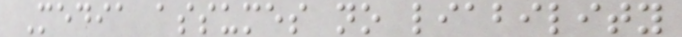Media assumes no liability
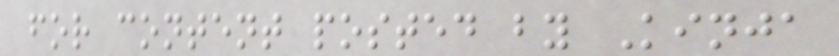for content posted by Kinja
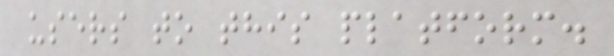users to this platform.
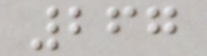267
